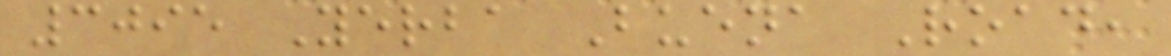3095 Yerba Buena Road,
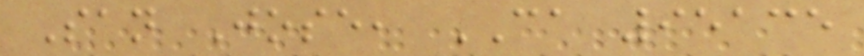San Jose, CA 95135
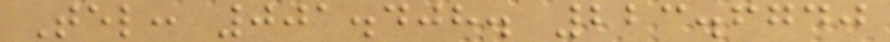Tel: 001.408. 223.6740
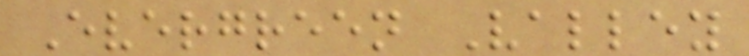Evergreen Valley
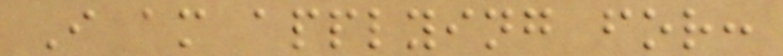I am applying for:
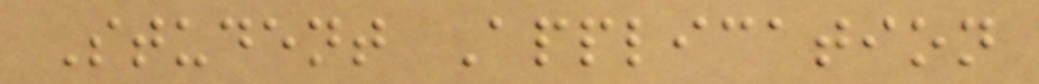Student Application
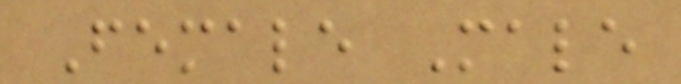Female Male
